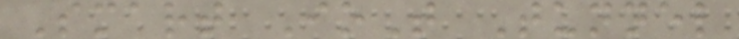Smart IoT Tunnel
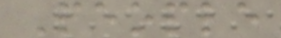People
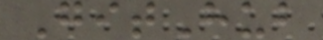GitHub
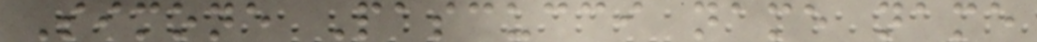Simone Pascucci name name
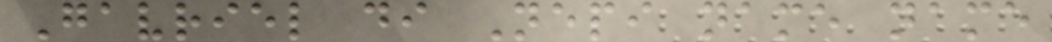Gavriel di Nepi name name
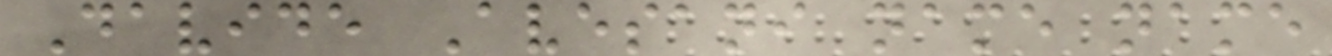Davide Avesani name name
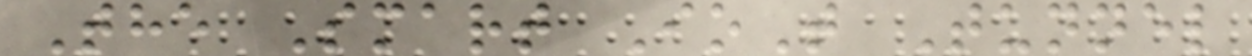The Smart IoT Tunnel
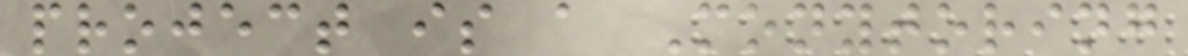project is a Monytoring
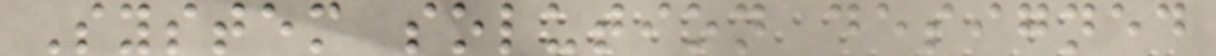System solution designed
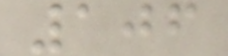106
